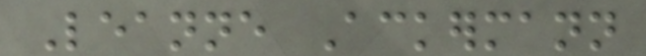Leanne Ackermann
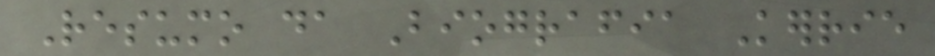Resumo da Biografia Kerrie
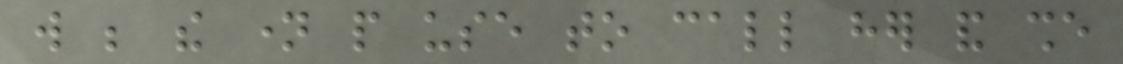will be the name people use to call her and she
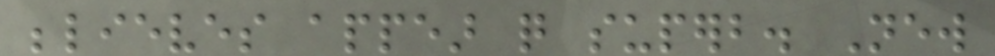believes appear quite superb. New
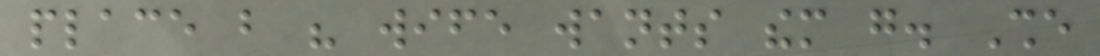place but his wife wants them go. She
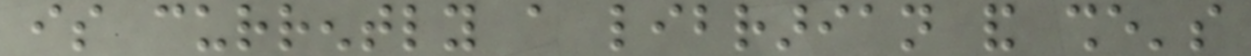is currently a librarian and she's
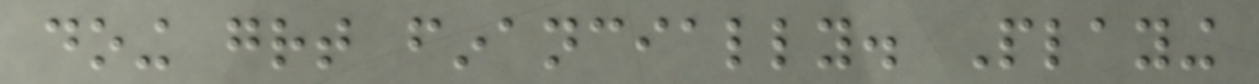doing great financially. Playing
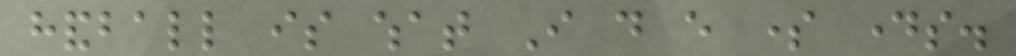handball is what I do every some days.
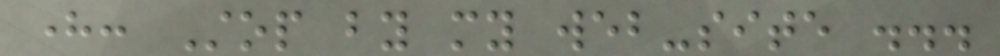here: Stop by my web-site ...
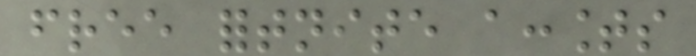free fortnite accounts
